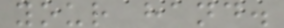your hand.
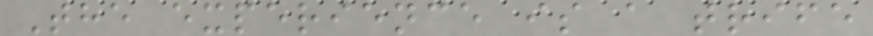The experience is a trife
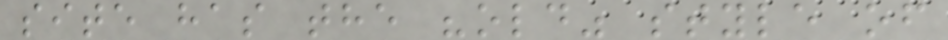site has the "old" style of
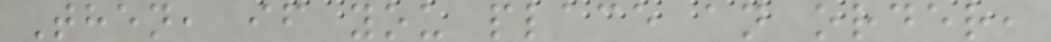Then, if you place an order,
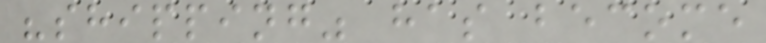"shipping" has become
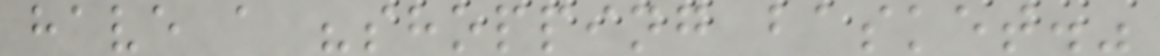have a "shopping basket."
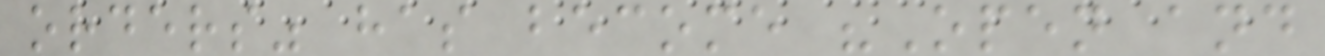orders" has become "Open and
